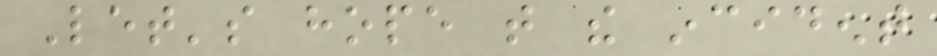Let's hope that the incident
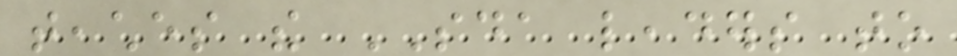teaches the SDA leaders to
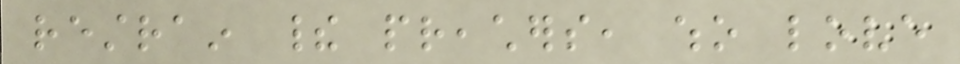restrain their preachers, who love
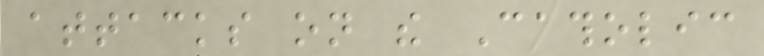attacks on the Catholic
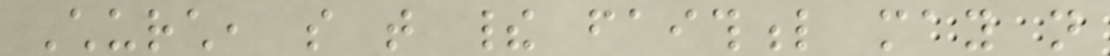Church, so that their faithful may not
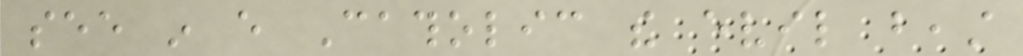see in every Catholic the evil beast
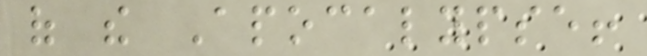of the Apocalypse!
